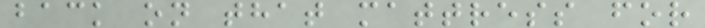back on that mattress for
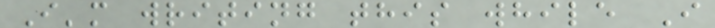I'm writing this while I
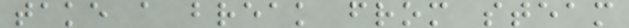take a break from steam
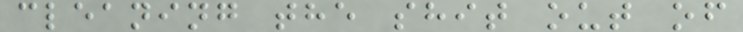cleaning the shit out of
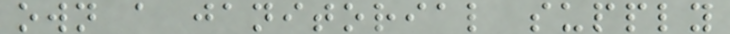own a janitorial supply
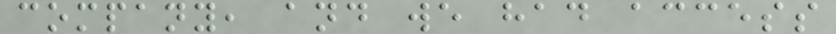company, and we had access
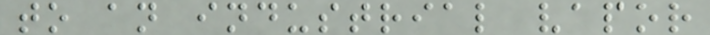to an industrial vapor
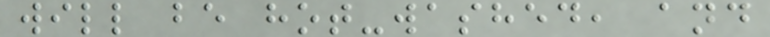will be hot-washed, and
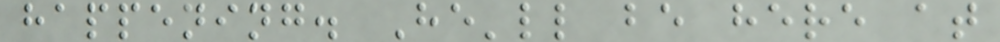happening. He'll be here at
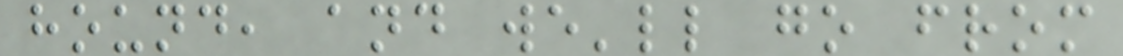hound, and we'll go from
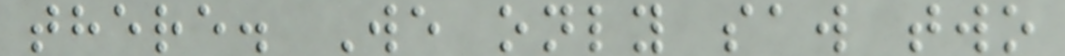there. We only saw two
